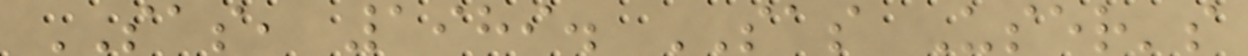SAS, 1989. SAS User's
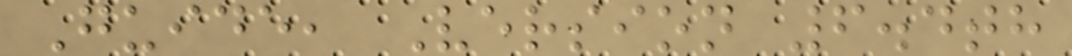Guide, Version 6.4th
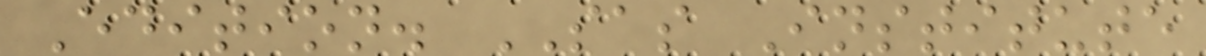Edition. SAS Institute
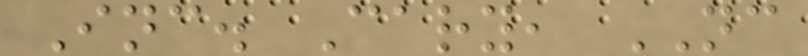Inc. Cary, NC
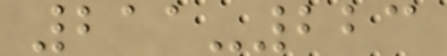211-223
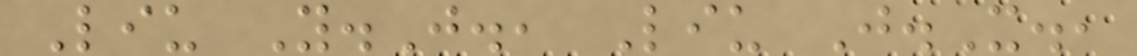Liu Y.J., Liu J.X.,
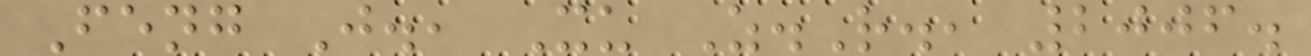Feng J., Xu Z.R., 2006.
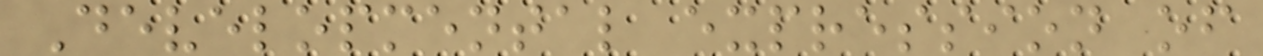Developmental expression of
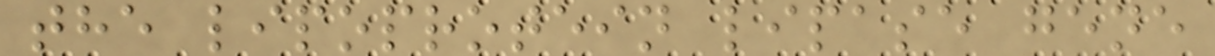the lipoprotein lipase gene
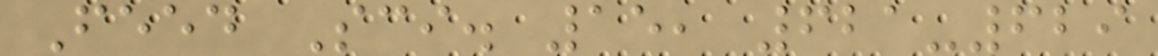Feed Sci. 15, 621-629
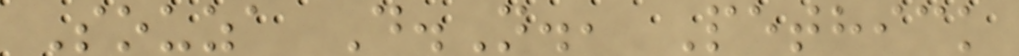Souza D.N., Pethick
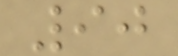90
